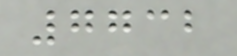7732
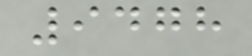9478
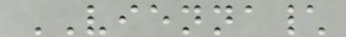VIENNA\
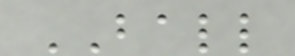BALL
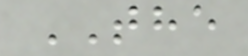THE
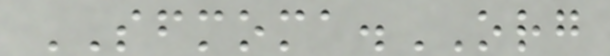SFMOMA.ORG
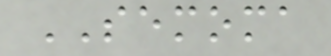SEMOMA
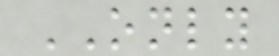ONLY
